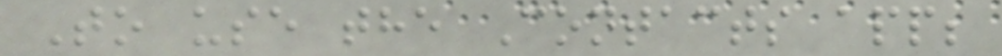To use the Contacts app;
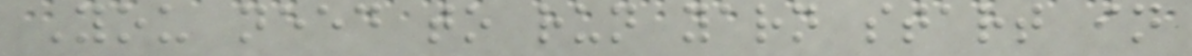You need to run yarn start in
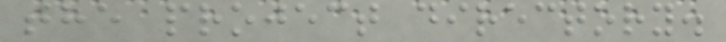the project directory.
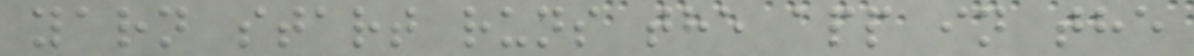yarn start runs the app in the
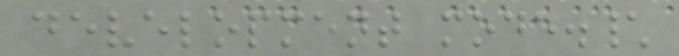development mode.\
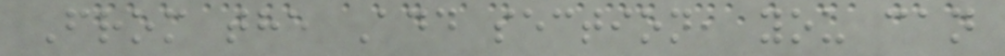From the Add section, you can
